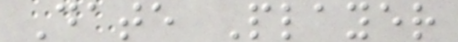Date Player
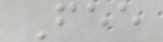Fee
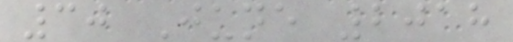30 June 2018
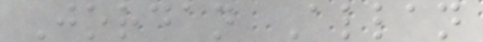Jordan Allan
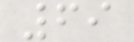69
